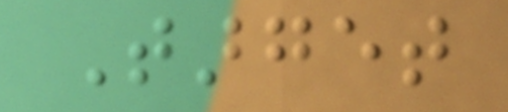Target
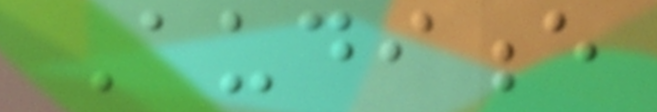Audience
